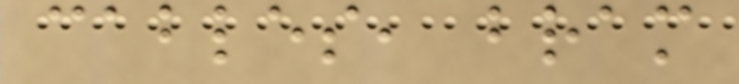cables, bram
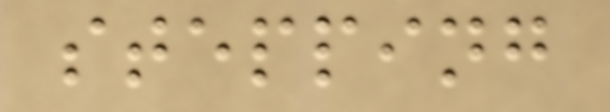stepping
